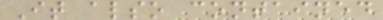It also contained
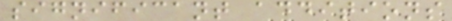significant additions
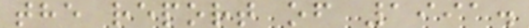the report of 1991.
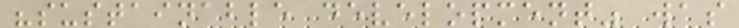"sustainable development" was
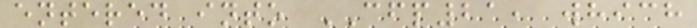entered into CFP21, which
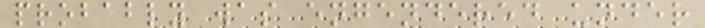probably was engendered under
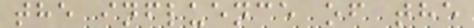the influence of the
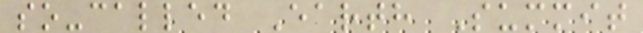so-called Earth Summit
